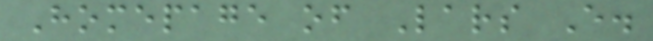Homepage of Lars E.
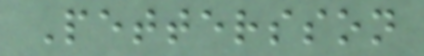Pettersson
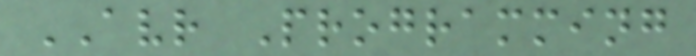AVR Programming
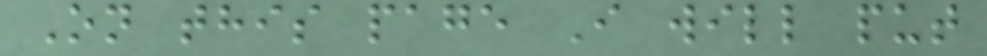On this page I will put
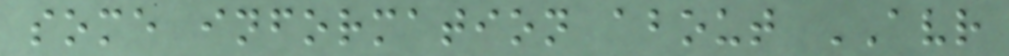some information about AVR
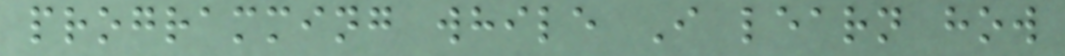programming while I learn how
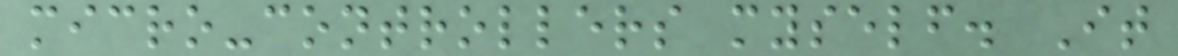micro-controllers myself. It
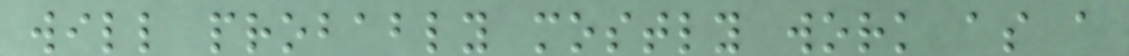will probably mostly work as a
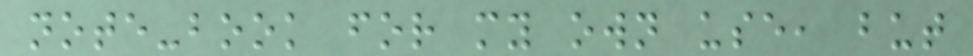note-book for my own use, but
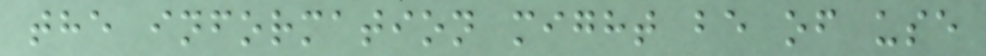the information might be of use
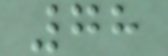78
